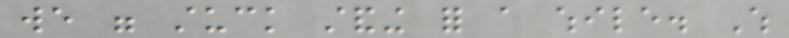we were stuck standing for a while. Which
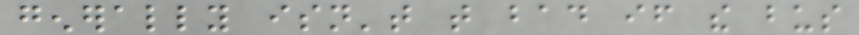generally isn't that bad if the bus
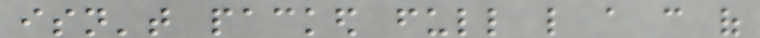isn't packed full like a can of
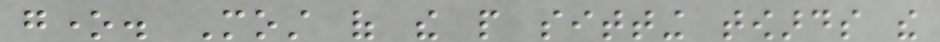gone. Most of the people sitting towards the
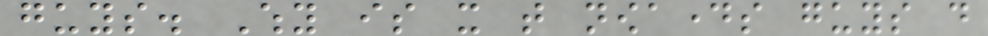guys. Why is it that nowadays guys do
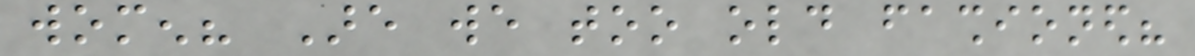women? Are we too old fashioned?
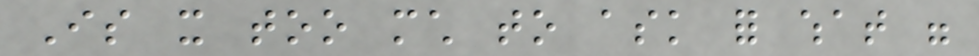Is it too much to ask for what were
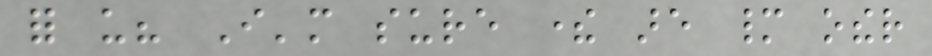for us? I'm sure there are many other
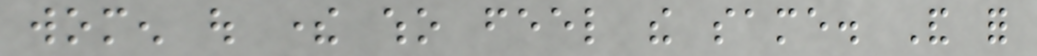women out there who feel the same. And for
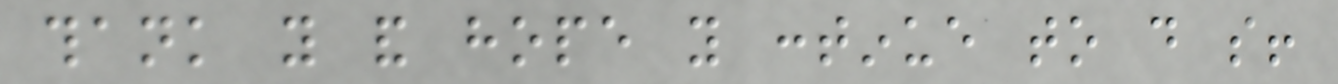thank you and hope you continue to do so!
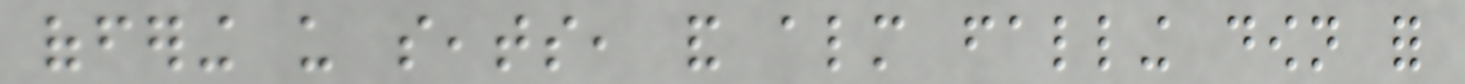offering us seats, and almost falling down for
